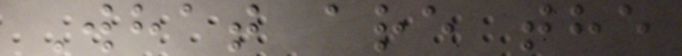What are the
